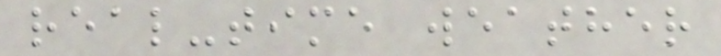real-time weather
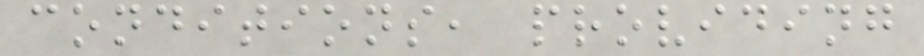conditions, providing
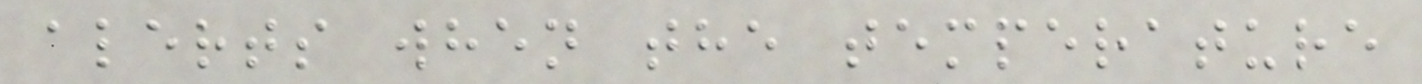alerts when the temperature
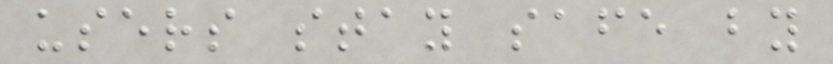users stay safe by
